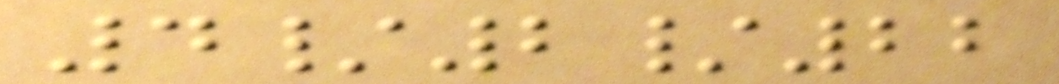4/2/22
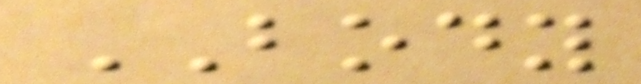BODY
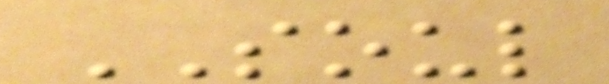SOUL
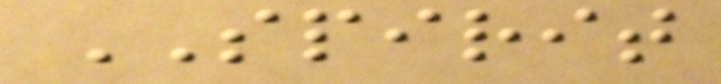SPIRIT
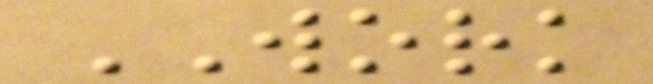WORK
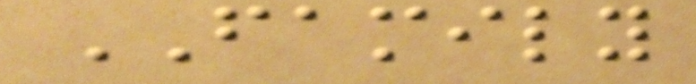FAMILY
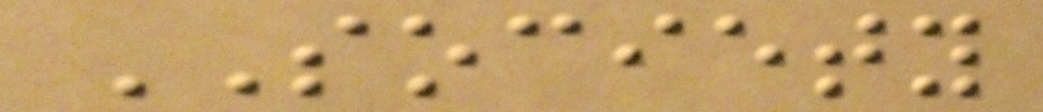SOCIETY
